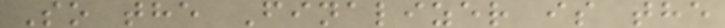So the Finalizer is the
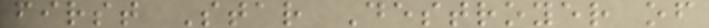first Star Destroyer of
